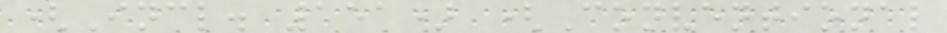(Incl. 151) (Conventional
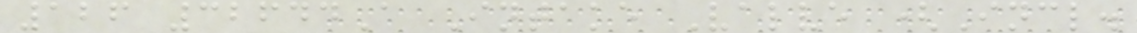126 32644A Intake Valve (Incl.
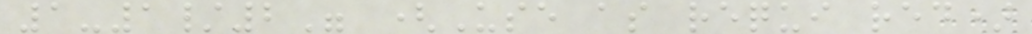1-1/2" (Use as requi red)
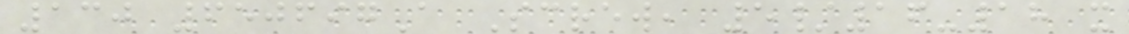130 650697A Screw, 5/16-18 x
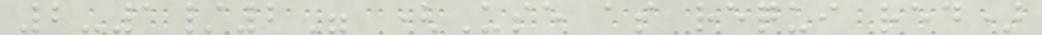2-1/2" (Use as requi red)
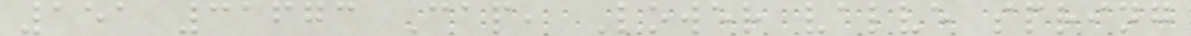151 31673 Cap, Lower valve spring
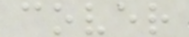cover
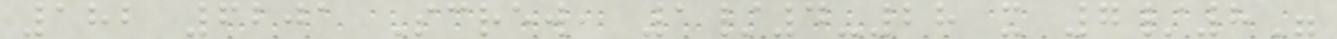182 6201 Screw, 1/4-28 x 7/8"
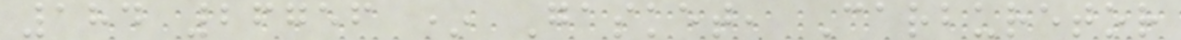184 26756 * Gasket, Carburetor
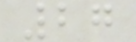27
